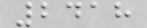2418
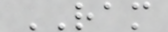RAM
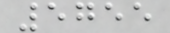5755
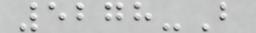5278-B
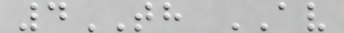4TH AV
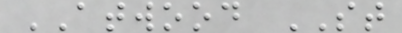ATWOOD ST
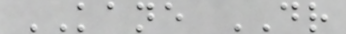KANE DR
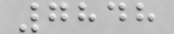7848
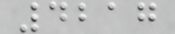4217
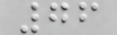76
